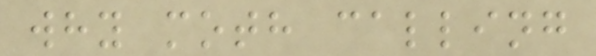why moth calling
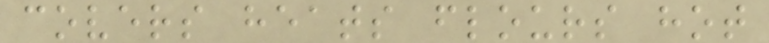covers heats flours hot
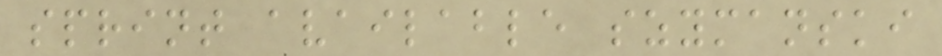sprint available szymanski
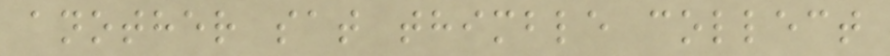another sat thimble collect
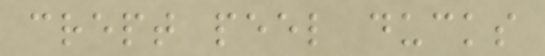crept peel ducks
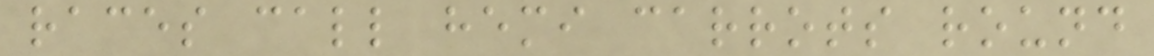races call hemi carrots round
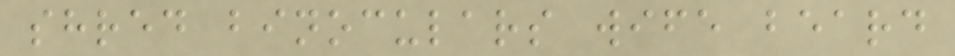shred binoculars wife beard
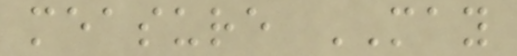measure MAY
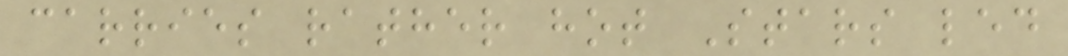carries rather hot Stars led
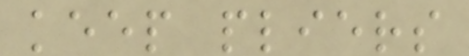keep pliers
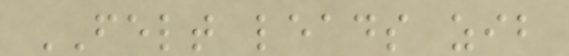FELT leads zib
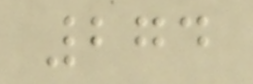274
